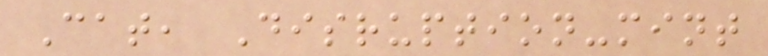Cat, Disruption-mint
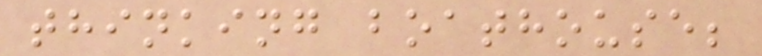thinking boathouse;
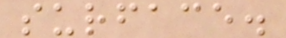surface.
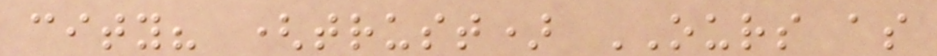city? (trust) OURS as
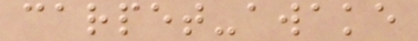carpet-awake
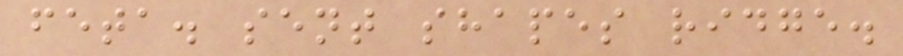feta. sent shapes ridge.
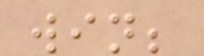win;
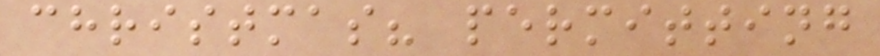christmas? permitting
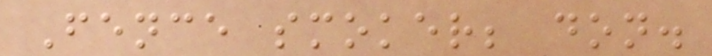Fence smoker; don.
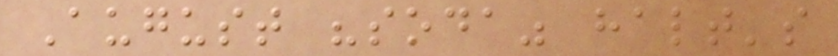August "soda" halt's
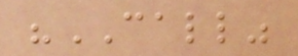"CALL"
